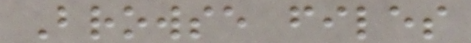Browse files
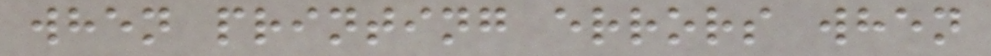when printing errors when
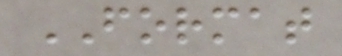FORMAT
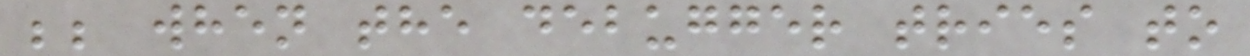;; when the debugger tries to
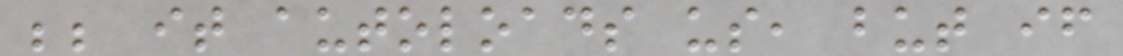;; it autoloads us, but if
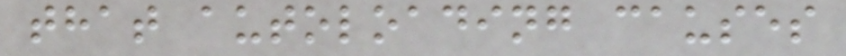that autoloading causes
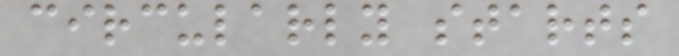circularly starts
